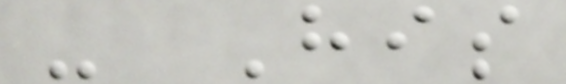- His
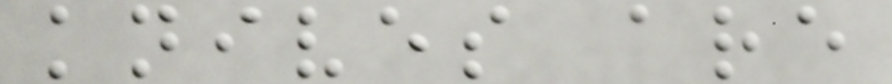knives are
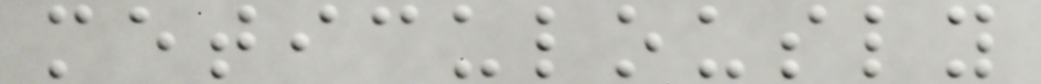meticulously
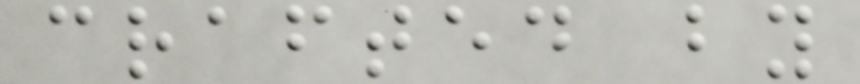crafted by
